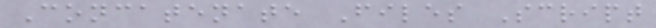Concatenate Files Script
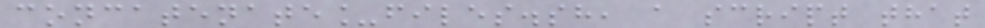concatenate_files.sh, a script that
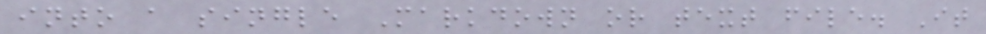into a single Markdown or text file. It
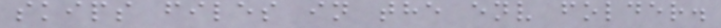skips files in the env folder.
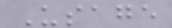Usage
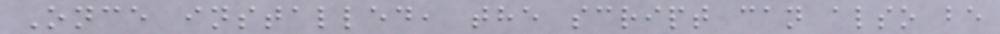Once installed, the script can also be
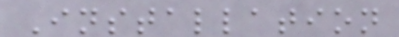Installation
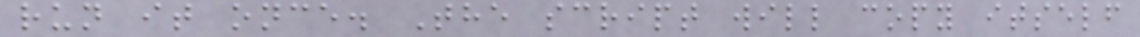run it once. The script will copy itself
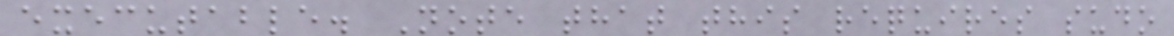executable. Note that this requires sudo
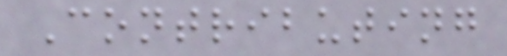Contributing
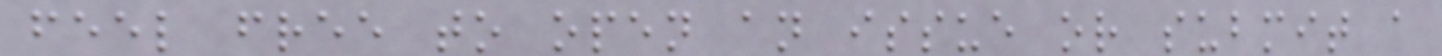feel free to open an issue or submit a
